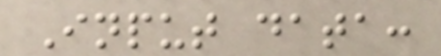Input data:
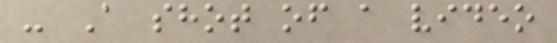- A shot of a video
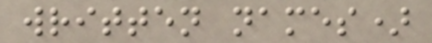written names)
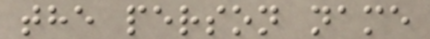the person name
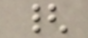{
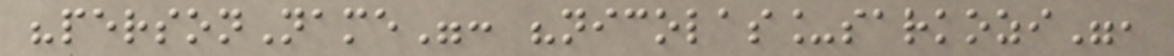"personName": "nicolas_sarkozi",
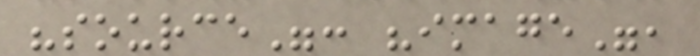"source": "image",
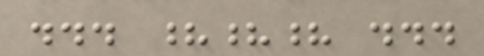... ??? ...
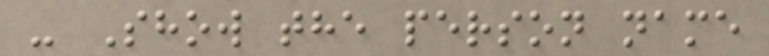- Show the person name
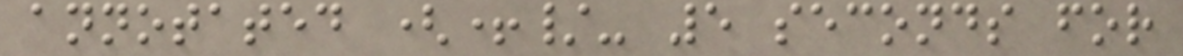annotated (+/- 5 seconds for
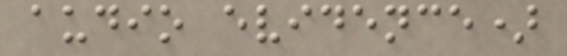audio evidence)
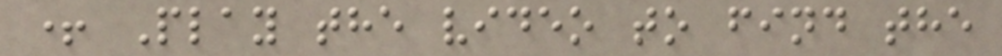+ Play the video to find the
